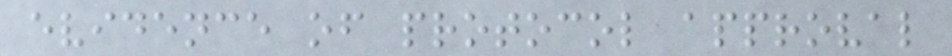evidence of protocol approval
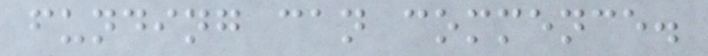funding can commence.
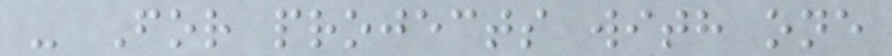- For projects with one
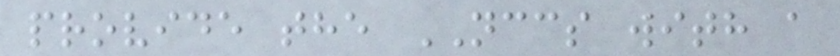provide the NCCS with a
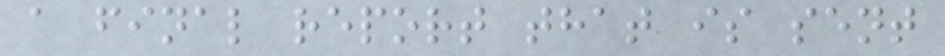a final report that is sent
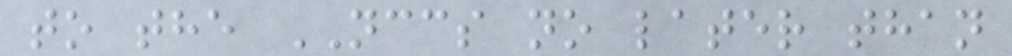to the NCCS no later than
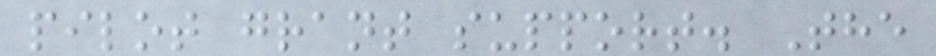pilot grant support. The
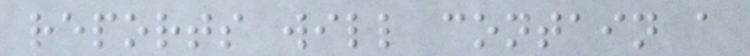reports will contain a
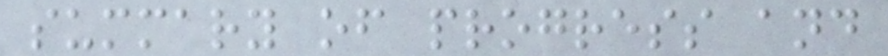summary of progress and
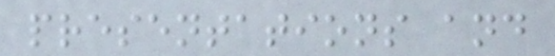presentations and
